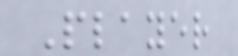Player
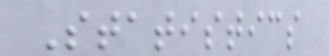Statistics
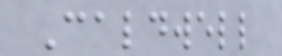Caldwell
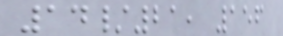14/21, 156
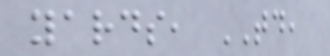yards, TD,
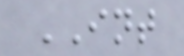INT
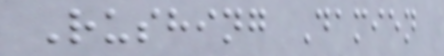Rushing Damien
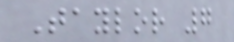Taylor 7
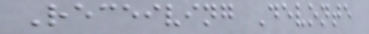Receiving Devonte
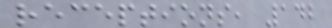receptions, 142
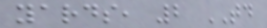yards, 2 TD
